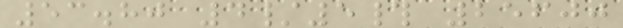53.80 4/5# 25600
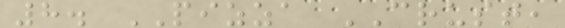8. PIZZA CRUST,
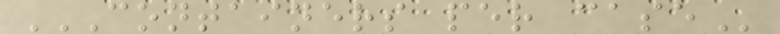CONTAINERS PER CASE
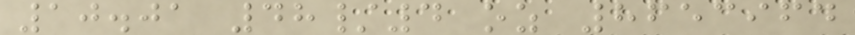10.01 48/4 oz 8653964
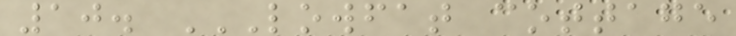10. LOWFAT COTTAGE
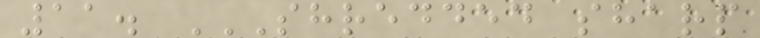11. SHREDDED SHARP
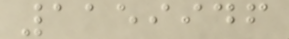1159946
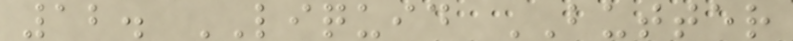12. LIQUID BUTTER
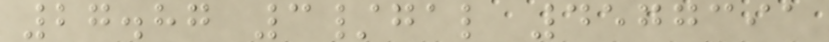27.87 3/gal 4577391
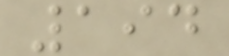194
